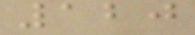120
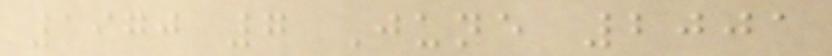1970 7 June 2001
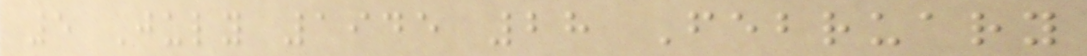5 July 1945 28 February
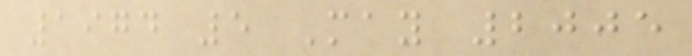1974 5 May 2005
